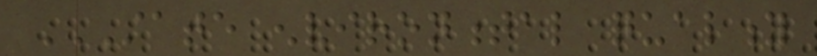STATE ENVIRONMENTAL QUALITY
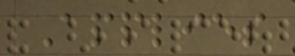Applies
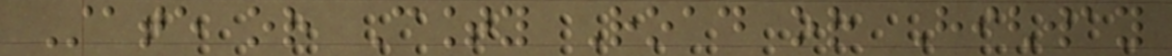State or County Road or Highway
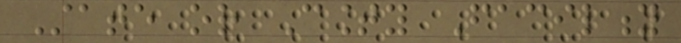State or County Facility
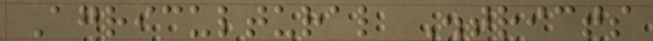Agricultural Districts
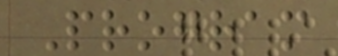Program
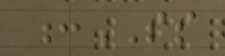:SS
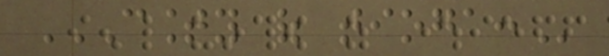COUNTY OF TIOGA:
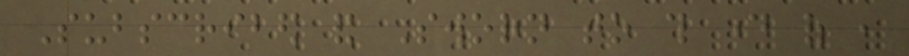Subscribed and Sworn to this day of ,
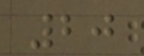20
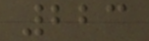223
